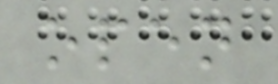open
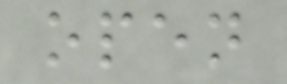open
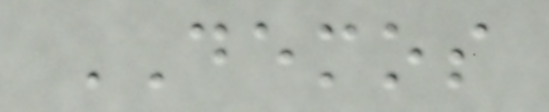DEMOS
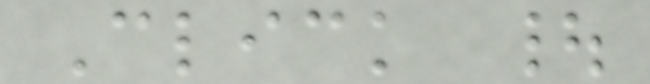Click |
